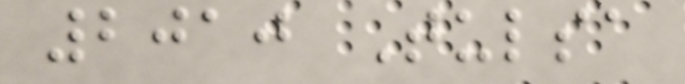2010 Tulsa
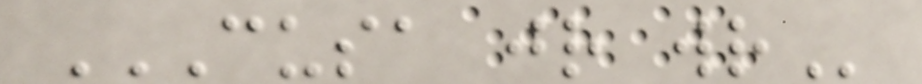CUSA JR WR
